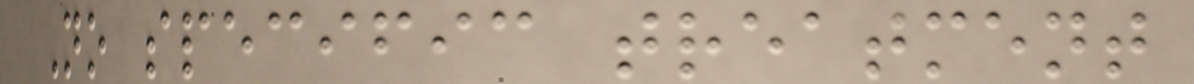No specific treatment
